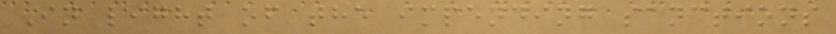In light of the impending sanctions
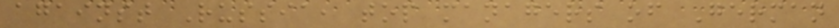against Russia, top managers of German
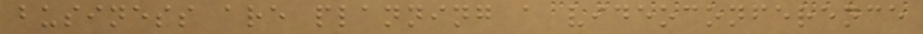business are planning a videoconference
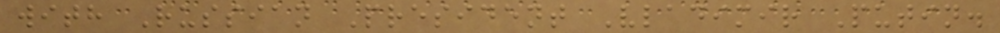with Russian President Vladimir Putin.
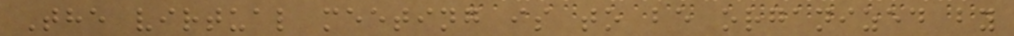The virtual meeting is to be organized by
